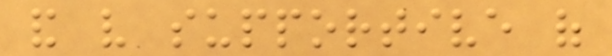and very supportive of
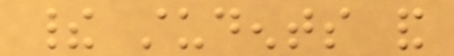their students and
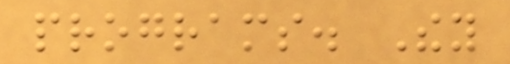programs. They
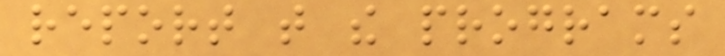report that the programs
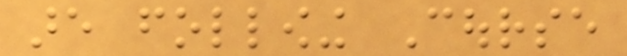are following Course
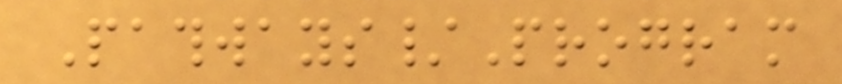Pathways/Program
